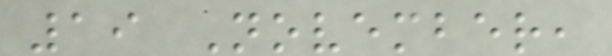19 November,
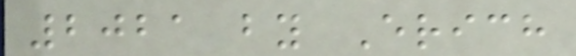2021 by Erich
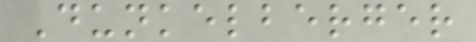Dunkelberger
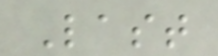Last
